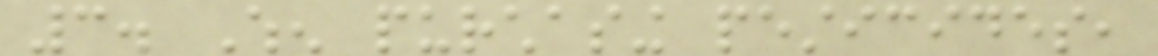3. When purchasing pesticides,
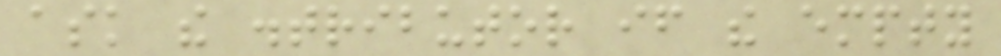ask the distributor if the empty
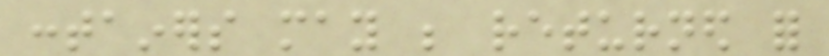containers may be returned for
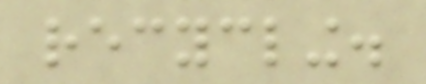recycling.
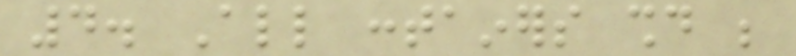4. All containers should be
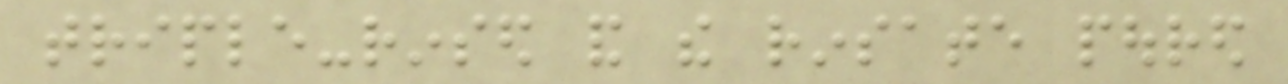triple-rinsed and the rinsate poured
